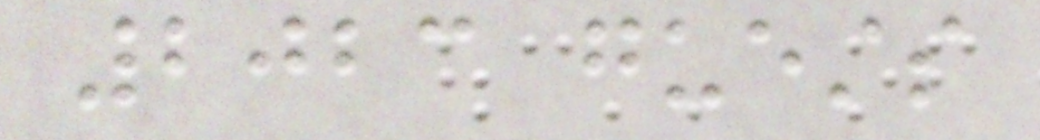2023 guests
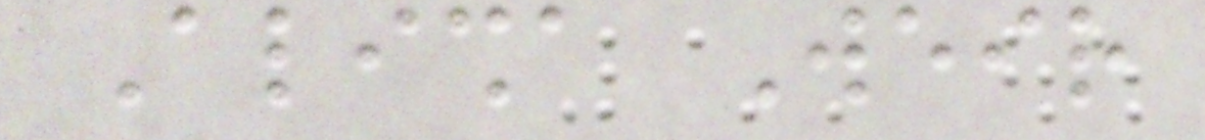Alisha Weir
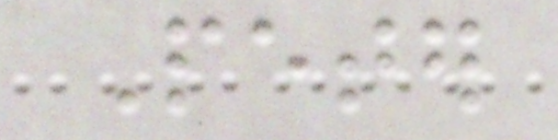Peter
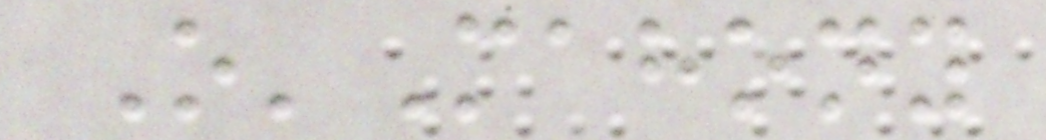O'Mahony
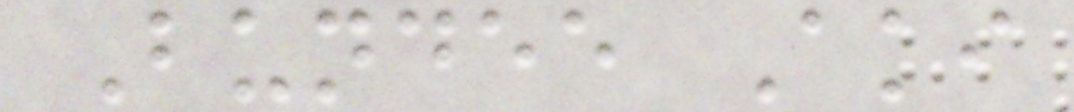Bundee Aki
